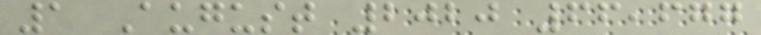1 August 2020 66,677
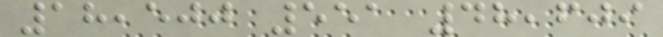18,500 551 48,609
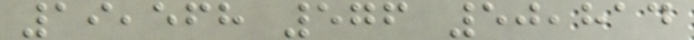19,568 576 50,814
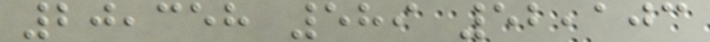20,358 589 52,103
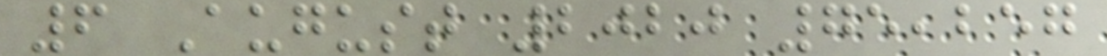6 August 2020 75,257
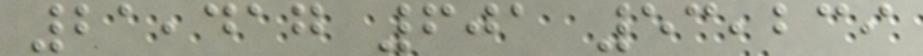21,417 601 53,239
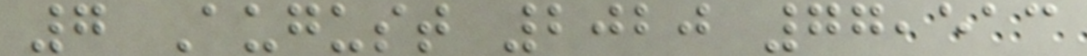7 August 2020 77,513
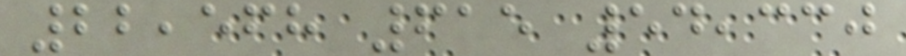22,568 615 54,330
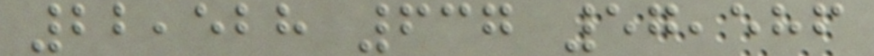22,528 637 57,586
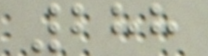288
